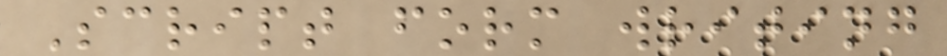Script form writing
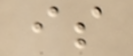is
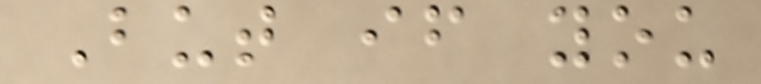But if you
